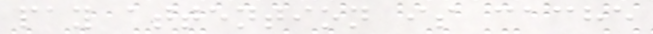pay attention is cache
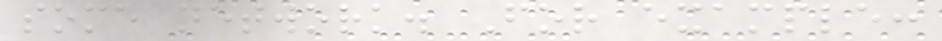some network. For example:
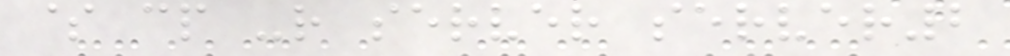$ cp -r server server2
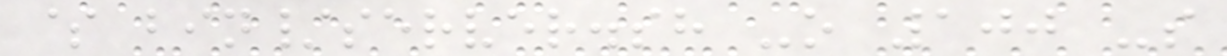$ bin/server.sh -o 100 -s
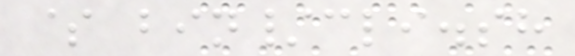$ bin/cli.sh
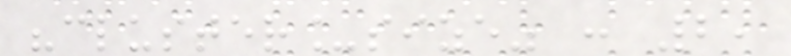"cluster_size" : 2,
